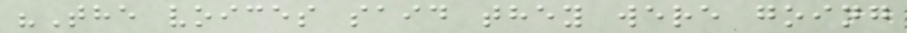"The voices said they were going
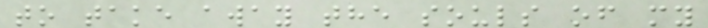to take away the souls of my
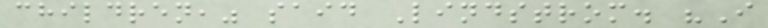children," said Lindstrom. "I
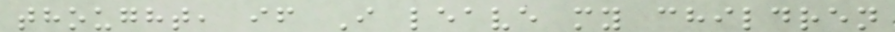thought, if I leave my children
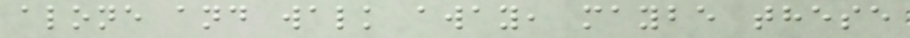alone and walk away, maybe these
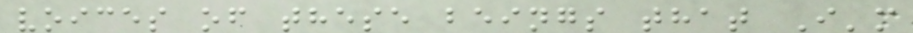voices of these beings that I'm
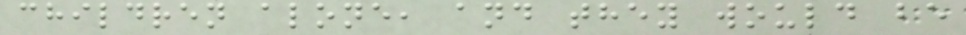children alone, and they would be
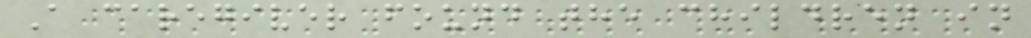A caregiver found the children in
